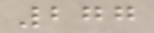277
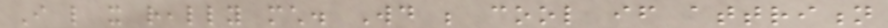I like it really much. Would be cool if attrition
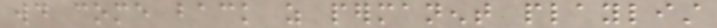would come back as permanent playlist
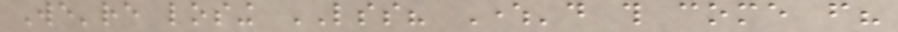We're losing LSS? Where'd this come from?
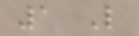1 Like
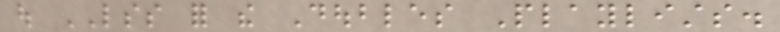out LSS for the Doubles Playlists.
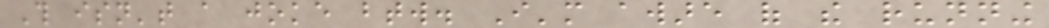This isn't a joke btw. I'm aware of the running
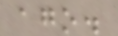ago.
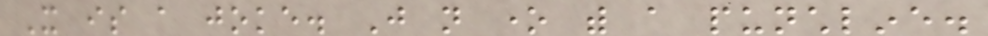It is a joke. Just not one with a punchline.
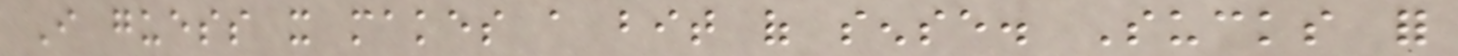I guess it makes a bit of sense. Sucks for
